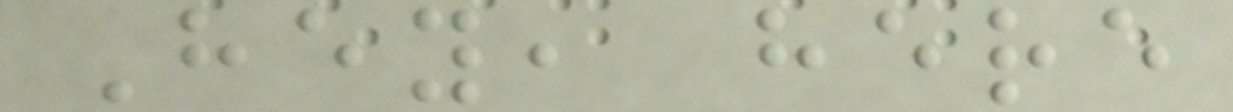Hey, here
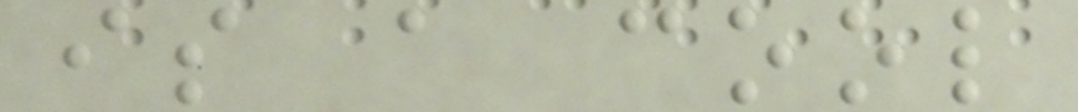is a cool
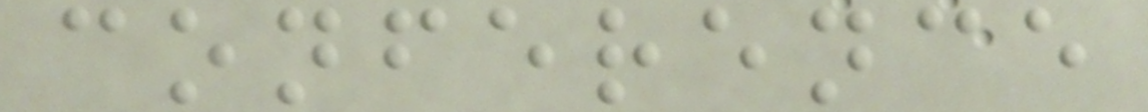conference
